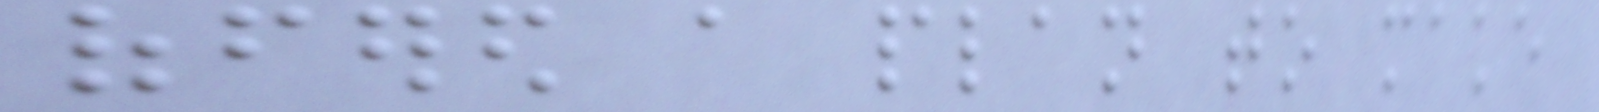offered a plan to make
